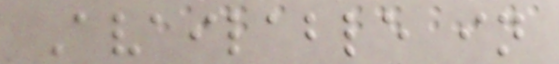Available in
